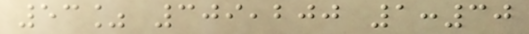53% 309,200 1:30
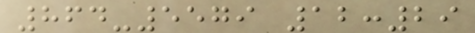864-5579 12:29
